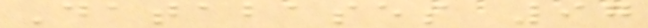Databases 97
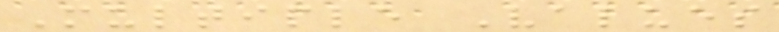Multiple Values
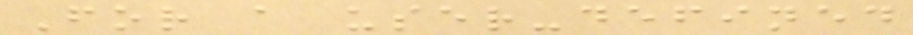For a user-defined
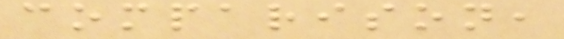comparison,
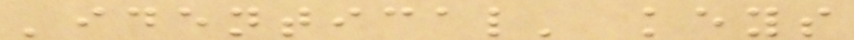'identical' keys
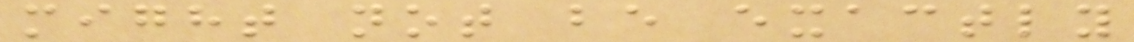might not be exactly
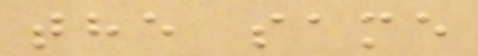the same
